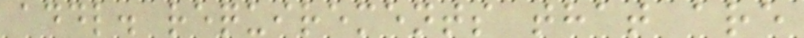addl. requirements that are
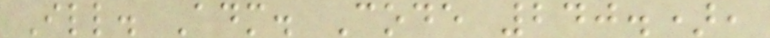Ill. Adm. Code 240.),
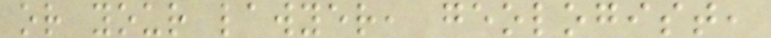or your lawyer, geologist,
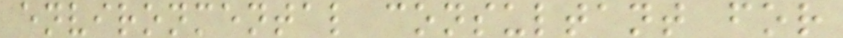environmental consultant for
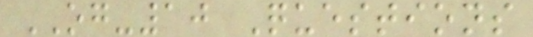OG-10 Questions
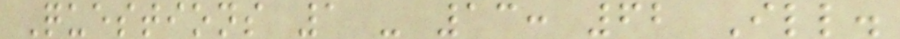Questions 1 - 13: 62 Ill.
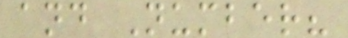and Number?
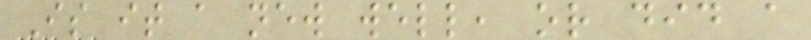Is it a new well, or did a
